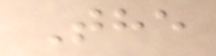The
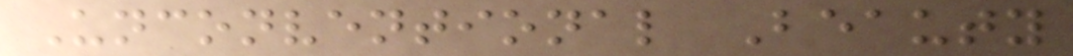Unconventional Beauty
